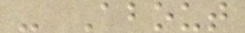- About
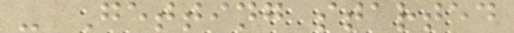- Getting started
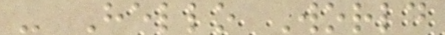- Hello World
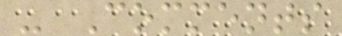- Comments
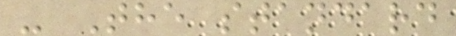- The standard
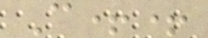C++
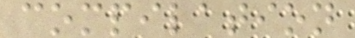compilation
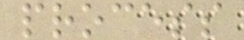process
